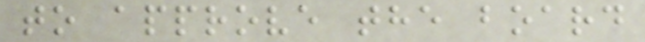to approve the board
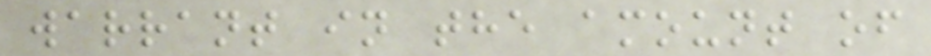warrant in the amount of
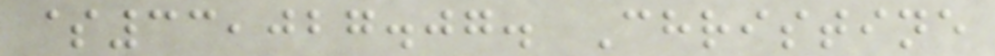$33,027.07. Christine
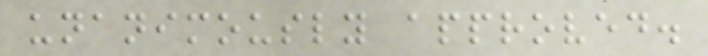unanimously approved.
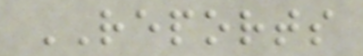REPORTS
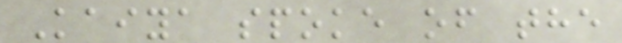Kaiya spoke of the
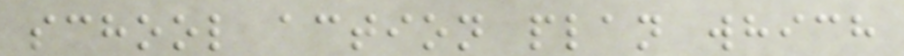school action plan which
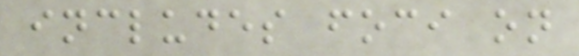includes foci on
